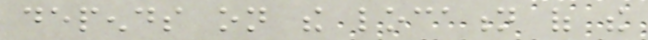depends on the location of the
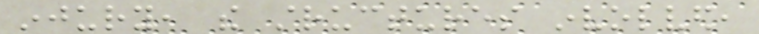injury, the structures involved,
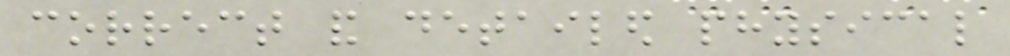correct and detailed physical
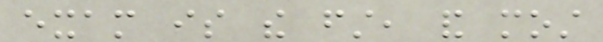exam is the first, and most
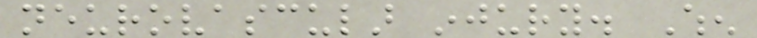neurovascular injury. When
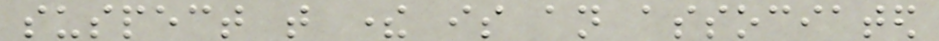suspect that there is an associated
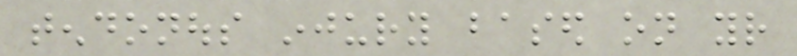tendonous injury based on your
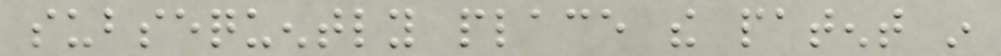subsequently place the patent in
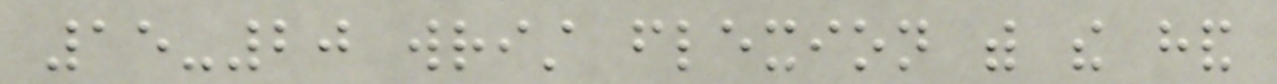15-20 wrist flexion with the hand
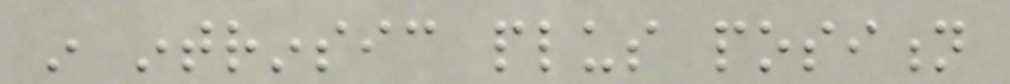in intrinsic plus position
